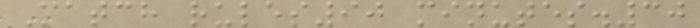Match rules90 minutes.30
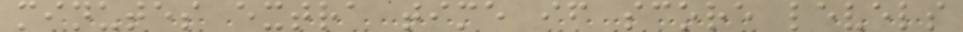minutes extra time if score levels
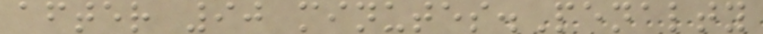after 90 minutes.Penalty
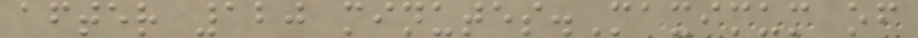after 120 minutes.Maximum of
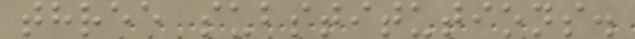three substitutions.
